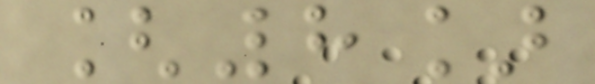[8]
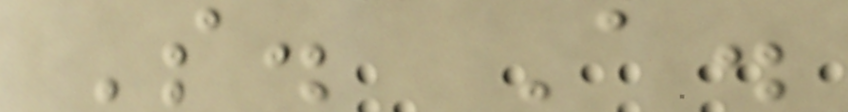S. A.
